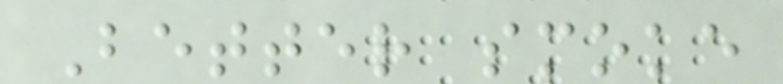Better smoke
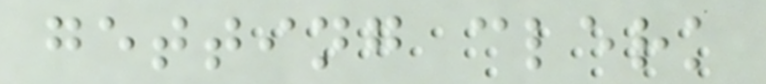getting clerk
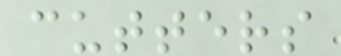cutters
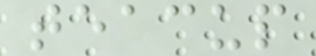teacup
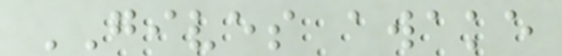GIVES awake
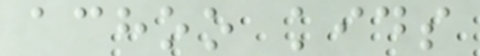achoo kids
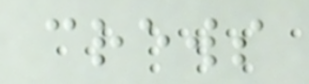crews
